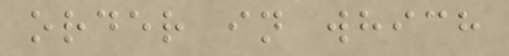order in which
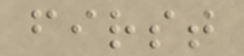first
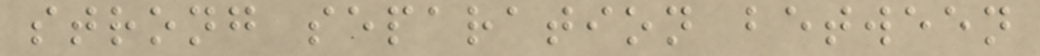strong separation between
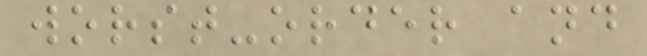worst-order and
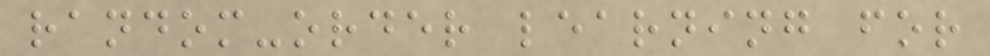random-order learning for
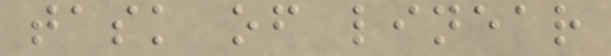task of linear
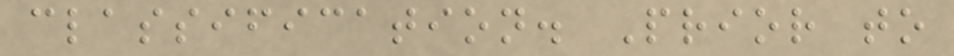classification. Prior to
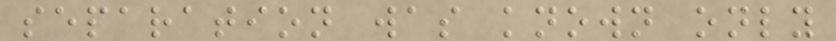separation was known only
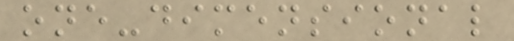one-dimensional
